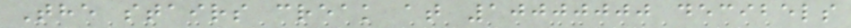The stairs creak at 10000000 decibels
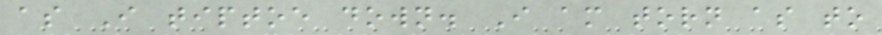as I tiptoe down. I am torn as to
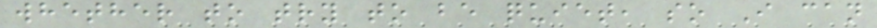whether to try to be quiet, so I can
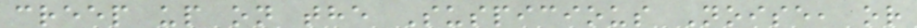creep up on the Suspicious Noise, or
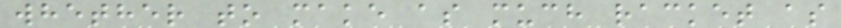whether to make as much racket as
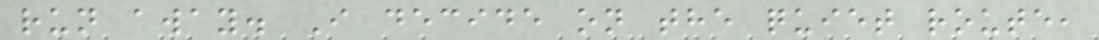run away. I decide on the quiet route,
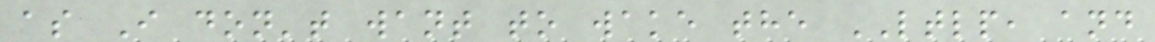as I don't want to wake the LTLP, and
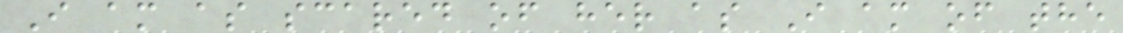I am as scared of her as I am of the
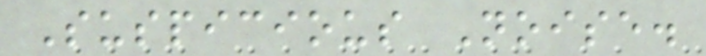Suspicious Noise.
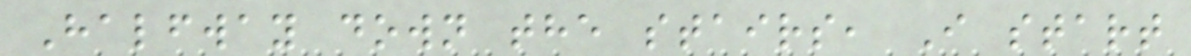Halfway down the stairs, I start
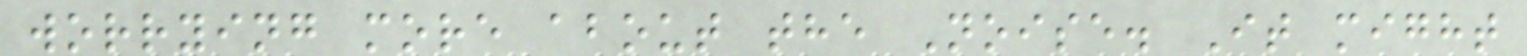worrying more about the Noise. It might
